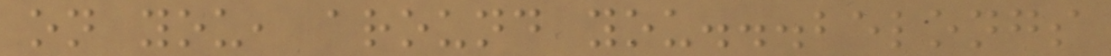on you, around you...belongs
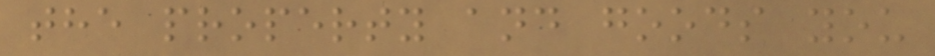the property and goods you
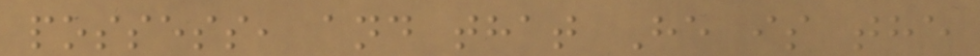possess, and that He is the
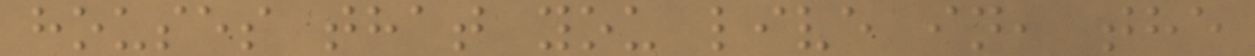houses that you live in, the
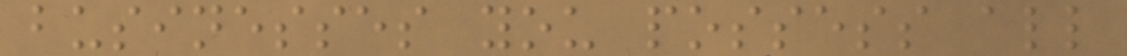businesses you possess all
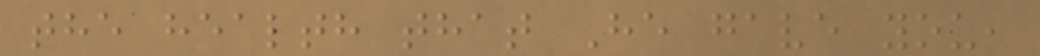the health that He gave you,
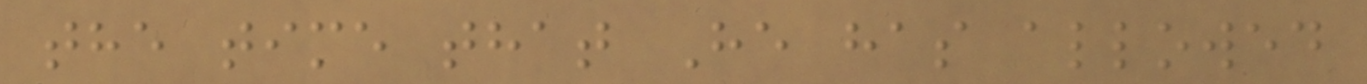the time that He has allowed
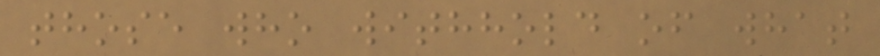those who withhold of what
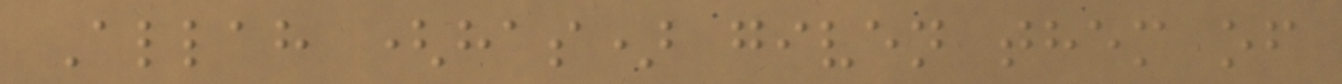Allah (has) given them of
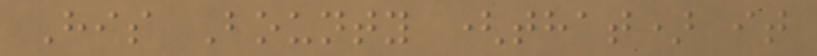His Bounty (that) it
